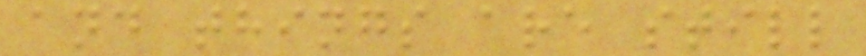and things are still
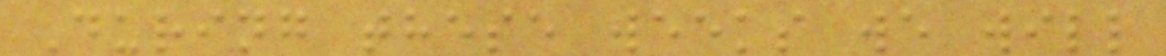During these weeks we will
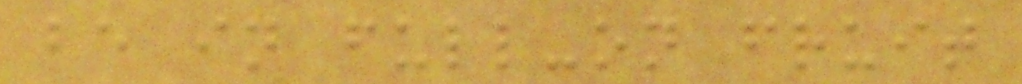be in full-on fruit
